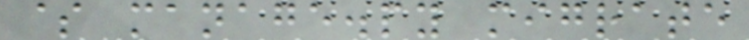$ manage.py migrate
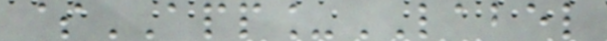$APP_LABEL
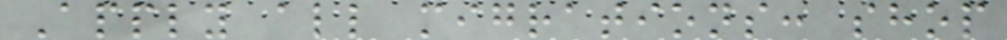Apply all migrations: shop
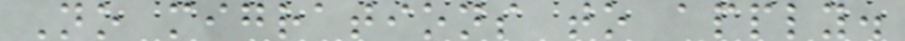No migrations to apply.
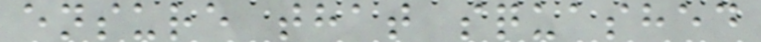ensure that squashed
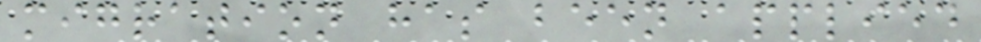migration has been applied
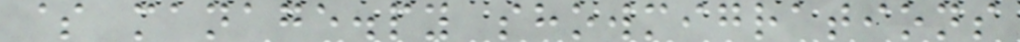$ manage.py showmigrations
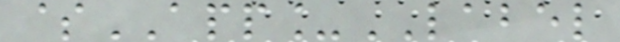$APP_LABEL
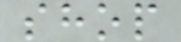shop
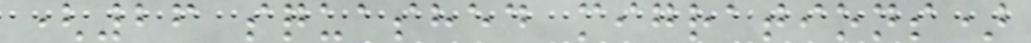(26 squashed migrations)
